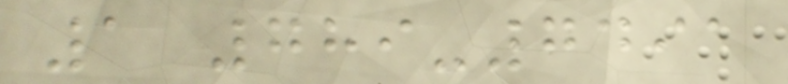1 789-7491
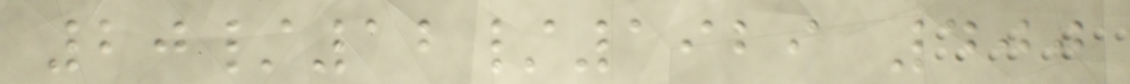20/12/1929 400
